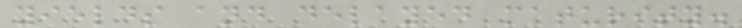yields and delayed maturity.
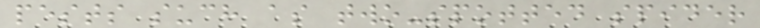pests such as two-spotted spider
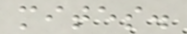mites.
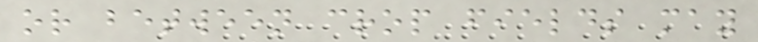or between crop fields may
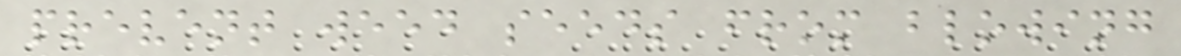prevent weed seeds from blowing
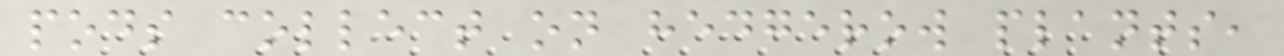pods collect on hedgerow plants,
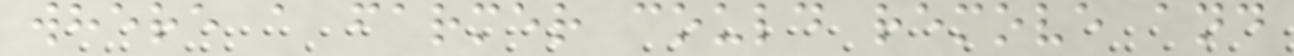where a farmer could remove and
